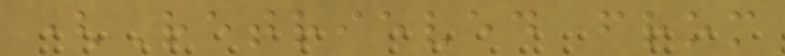(Retrieved from
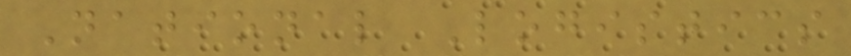National Logistics
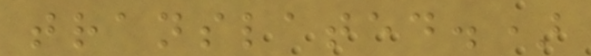translated.)
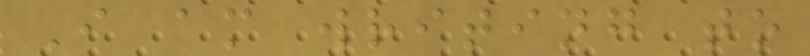I am writing to
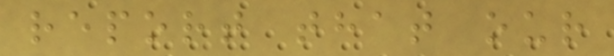report that our
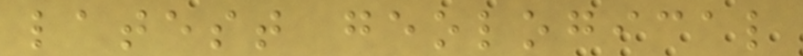latest geological
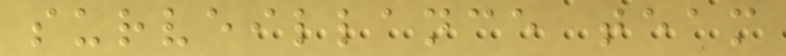surveillance team
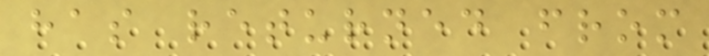has returned from
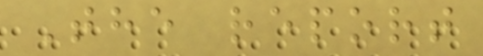The report
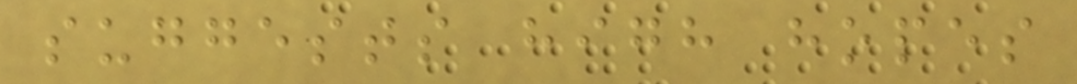suggests high hopes
